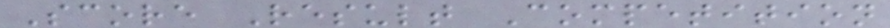Score Result Competition
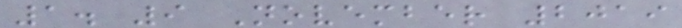1. 9 November 2019
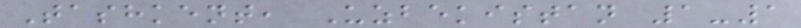Tashkent, Uzbekistan 1-1
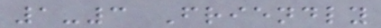1-3 Friendly
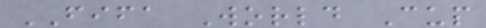FIFA World Cup
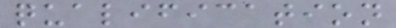qualification
